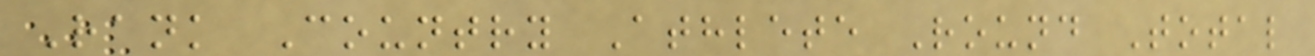Rank Country Athlete Round Total
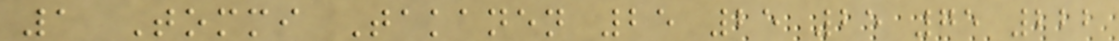1 Tommi Takanen 25 25 25 75 222
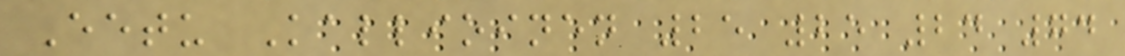Eetu Kallioinen 25 25 24 74
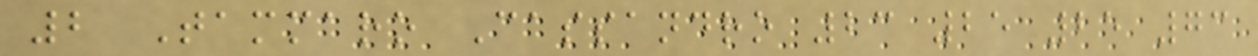2 Tammaro Cassandro 23 25 25 73
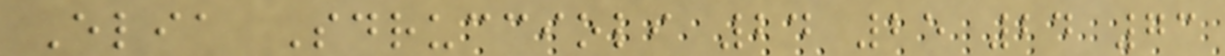Elia Sdruccioli 24 25 24 73
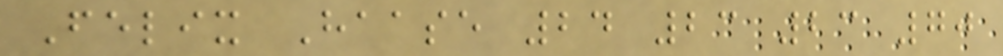Felix Haase 24 23 23 70
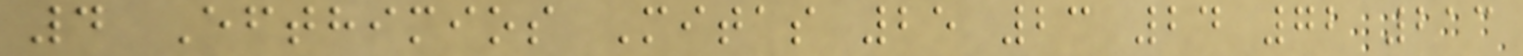4 Efthimios Mitas 25 23 24 72 213
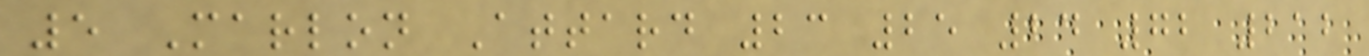5 Marlon Attard 23 25 24 72 212
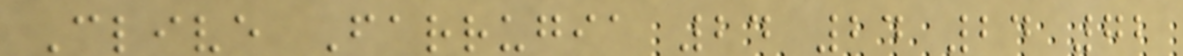Clive Farrugia 24 24 24 72
